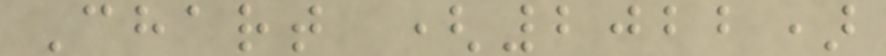Chart (2022)
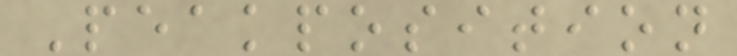Peakposition
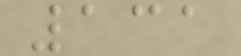131
